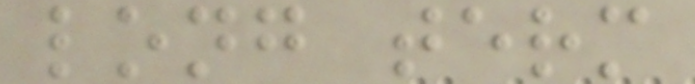long term
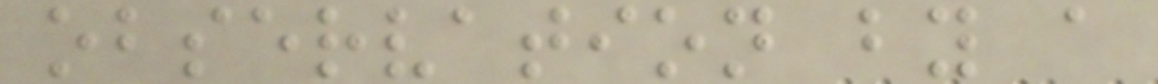observation by a
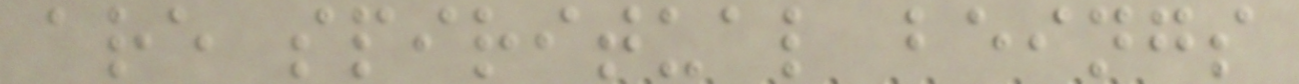are spiritual beings
